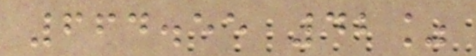664.55 42%
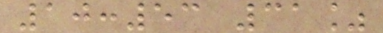10:53 31%
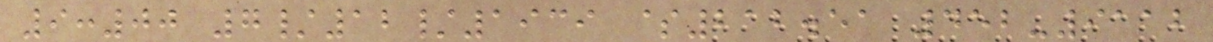9:00 7/12/1939 $212.51 452-9112
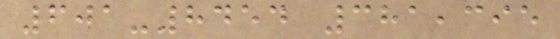601-8454 381,395
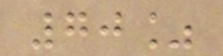70%
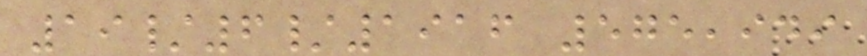19/6/1916 575,949
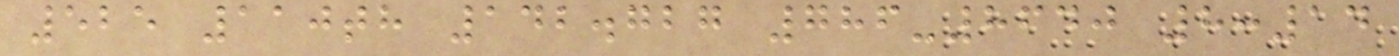525 110th 142.727 786-8640 8:14
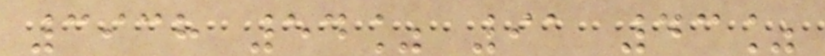3938 54% 91 43%
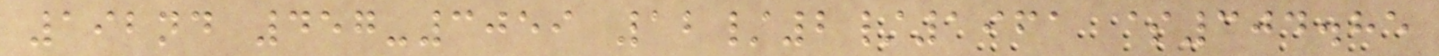192nd 457-3059 12/2/1961 $304.85
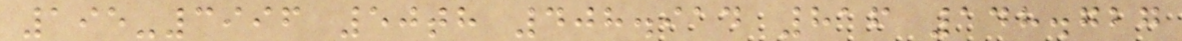195-3996 50th 408.914 816 148.727
